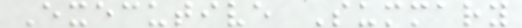Executive Summary
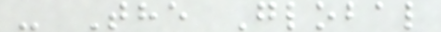- The Global
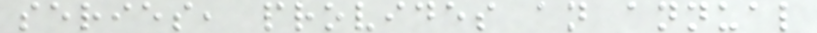series, provides an annual
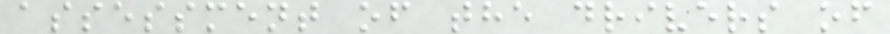assessment of the drivers of
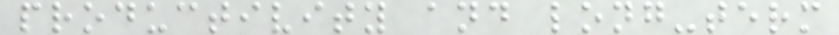productivity and long-term
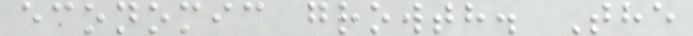economic growth. The
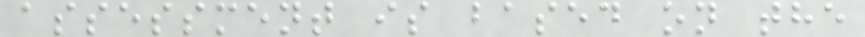assessment is based on the
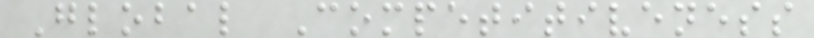Global Competitiveness
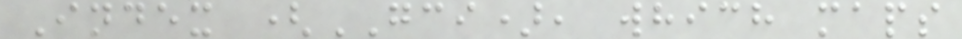Index (GCI), which maps
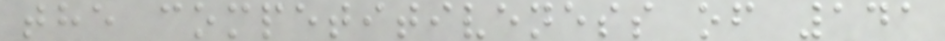the competitiveness of 141
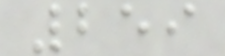259
